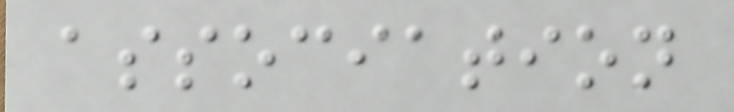association
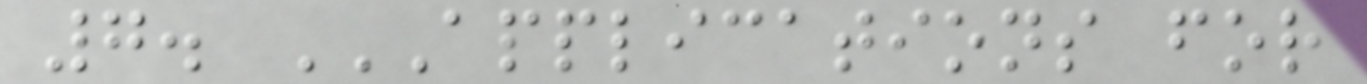7. APPLICATIONS FOR
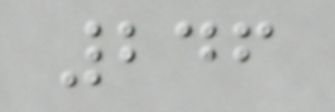246
